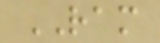RAM
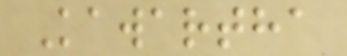Kawartha
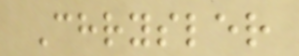Chrysler
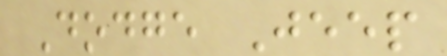Dodge Jeep
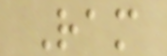Ram
